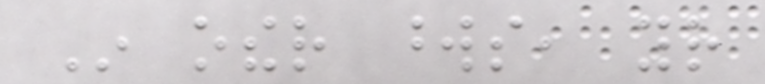In other words, your
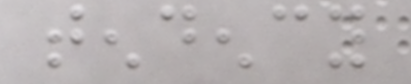tendency
